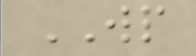WP
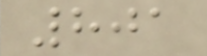801
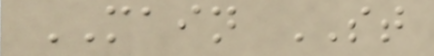MAIN ST
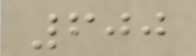600
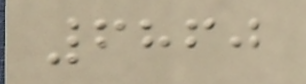6860
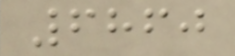6860
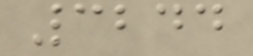3244
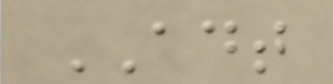ADT
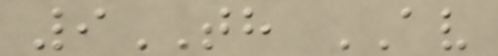9TH AV
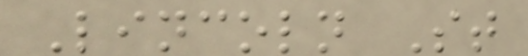Lincoln St
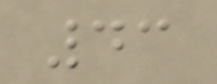43
